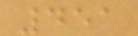451
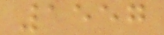1557
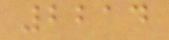2214
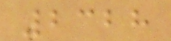2328
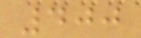400
